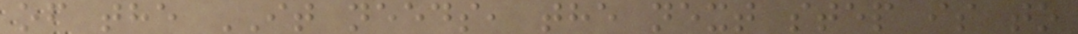of the IT needs, the next step is to
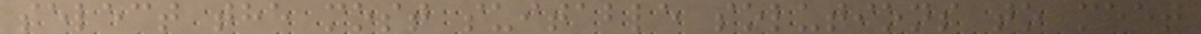select the most suitable solutions to meet
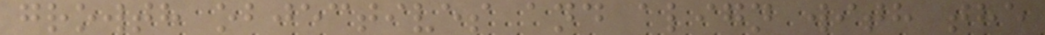growth objectives and align with the
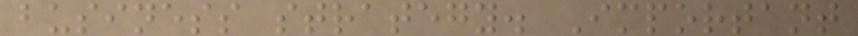business strategy. Important
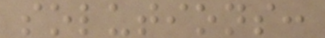solutions:
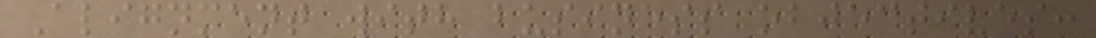Alignment with business objectives:
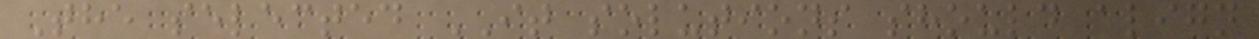The selected IT solutions should align
